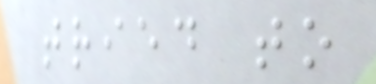tried to
